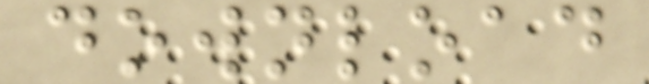download
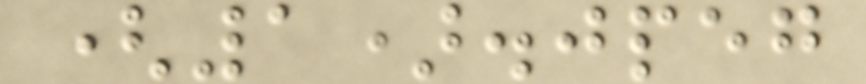(1).jpeg
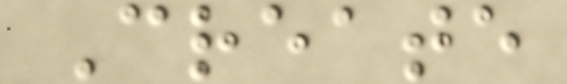Create
